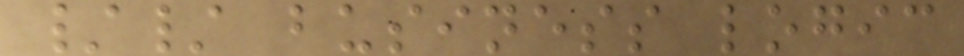// business logic
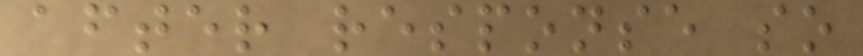after response so
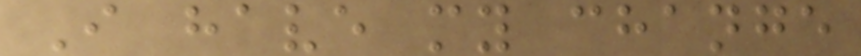I have my change
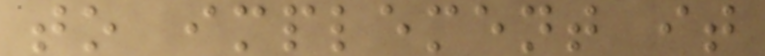to implement it
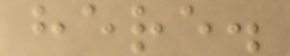here.
